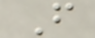F
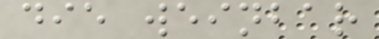die weinbar
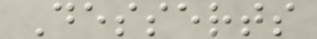Desserts
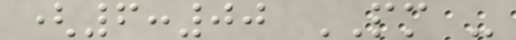(6:00 PM -
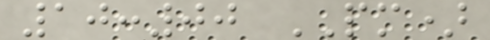10:00 PM)
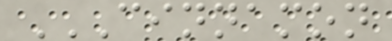CINNAMON
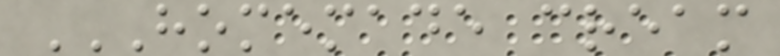HOMEMADE CREAM
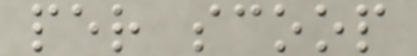per scoop
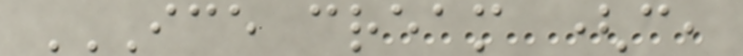ICE CREAM (C,
